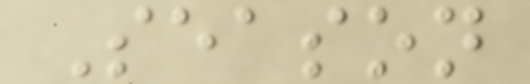Season
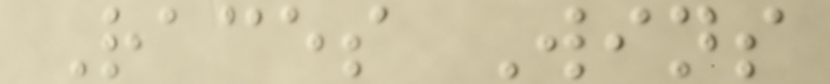Races Wins
